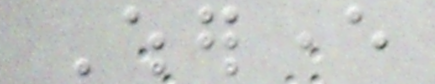Wherever
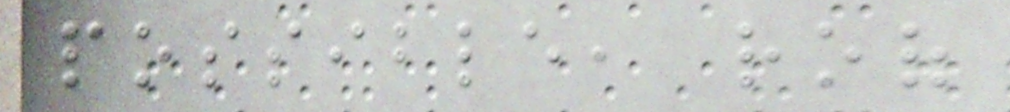possible, roof
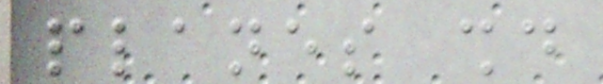planes should
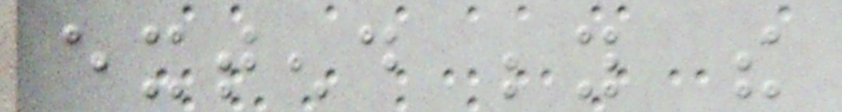extend beyond the
